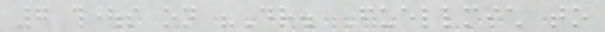7 thoughts on "Dr. Fuellmich to
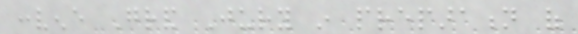convene Grand Jury in preparation of
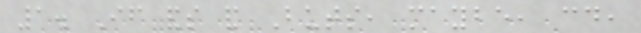1. If ands and Buts, maybe, could,
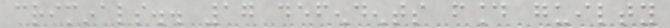criminals.. 17 defendents found guilty
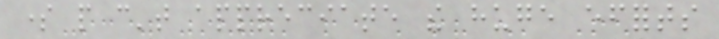some people can't appreciate the huge efforts
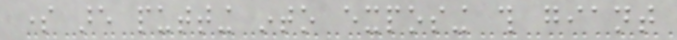some are putting into exposing this giant
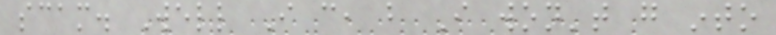scam. Well I can, but I won't go into
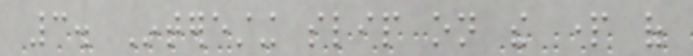3. Interesting slip on the part of
